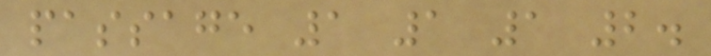passage 1 1 1 2.
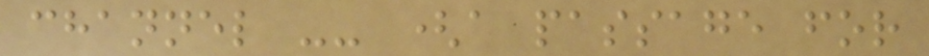channel -- (a passage for
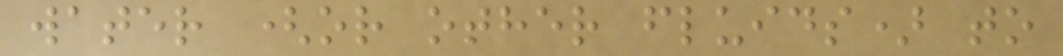water (or other fluids) to
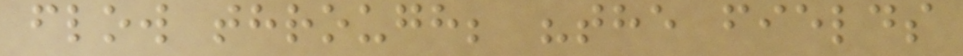flow through; "the fields
